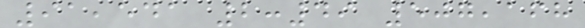91,541 2:49 507,168
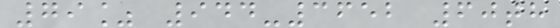79% 944-3652 60th
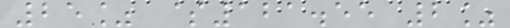25% $121.55 2%
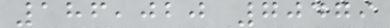186,020 70479
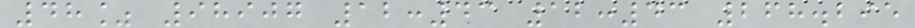48% 98907 12:43 12:43 268.295
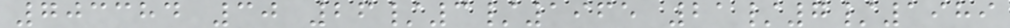703384 30 26/3/1965 21/7/1989
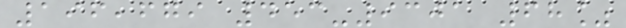196,679 453-9301 68%
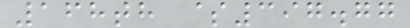168th $397.77
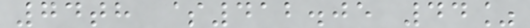74th $412.05 44%
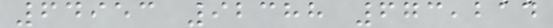64953 92388 673,214
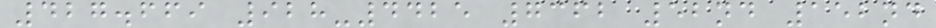427.669 928-4425 7362 52nd 152nd
